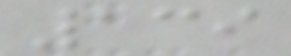139
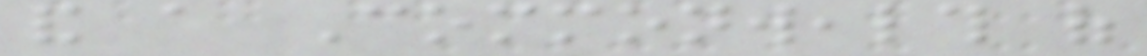and a Commonwealth of
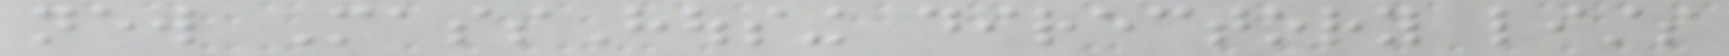new MassHousing directory lists
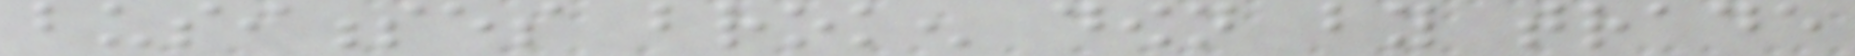businesses broken down by trade
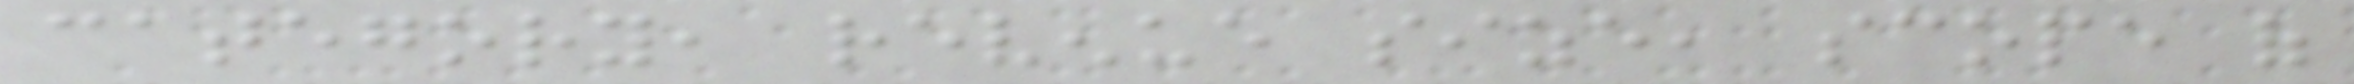category, revenue size, scope of
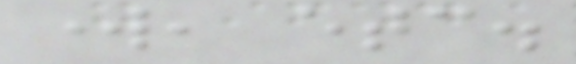work, etc.
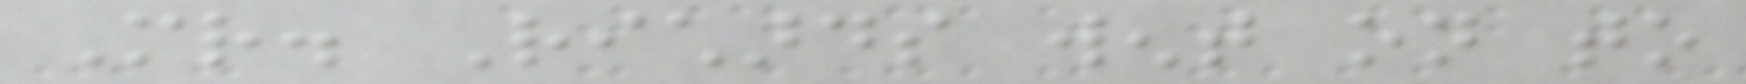Mr. Richards went on to
